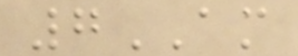7AM
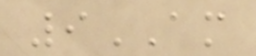9AM
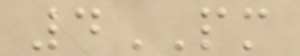4PM
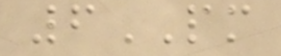6PM
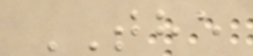THE
